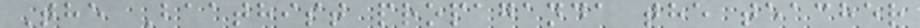The Baathist propaganda the teacher
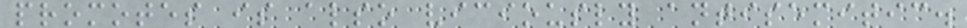promotes is also viciously antisemitic.
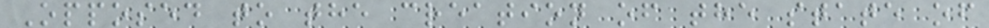Opposed to the creation of the state of
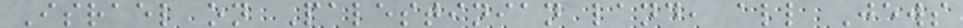Israel on Palestinian land, all Jews
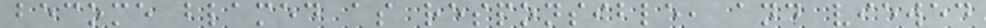become blamed as responsible, and viewed
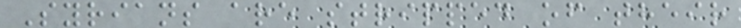Syrians are stripped of their
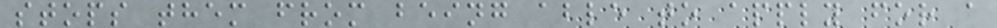stops them from being able to apply for a
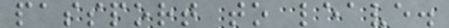passport to leave.
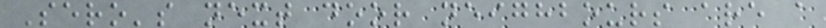Sero's next door neighbours are a
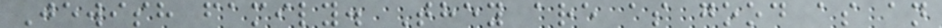Jewish family. They are as good as an
